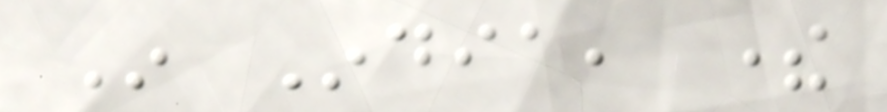In India, there
